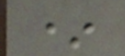*
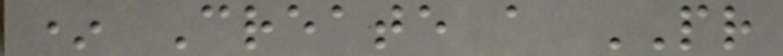* Create a PR
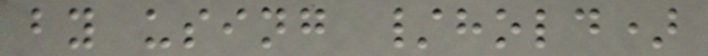by using /hold)
